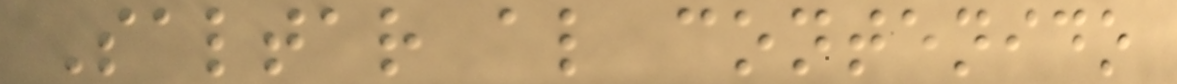Saltar al contenido
